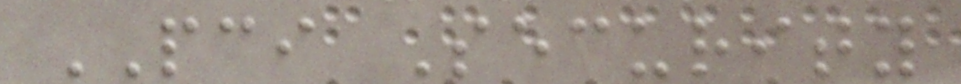PCI Security
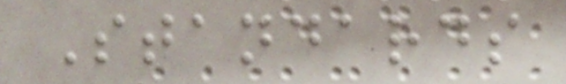Standards
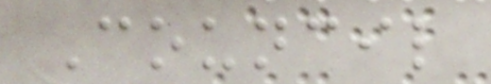Council
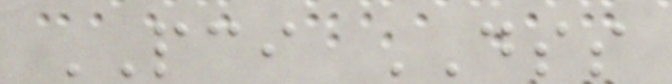PCI DSS
